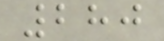280
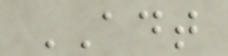ADT
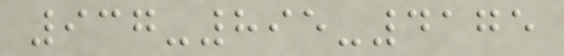937-895-4175
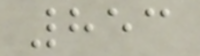853
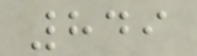849
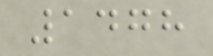1478
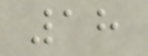18
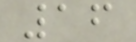16
